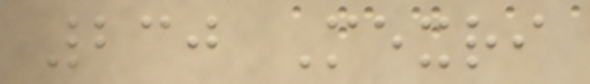230 Mexri
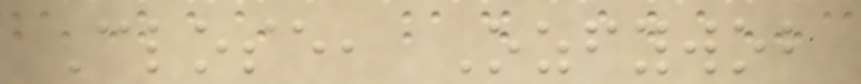Close, Ozfywob
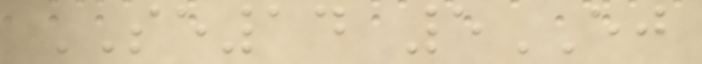SE14 5EJ
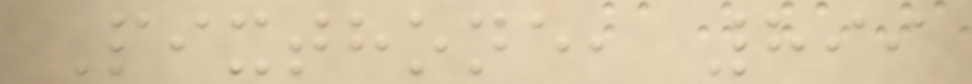Pixthone, 899
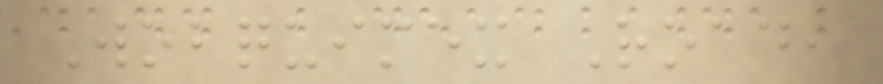Wobquimex Road,
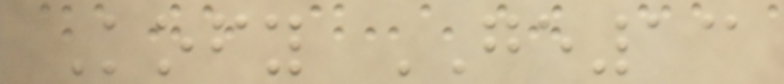Kofy GE13
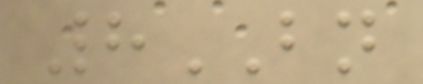8BN
